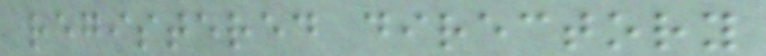registered directory
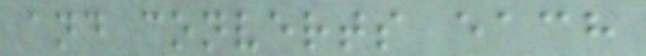and converts each
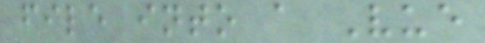file into a Vue
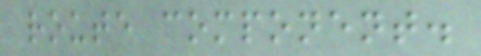route component.
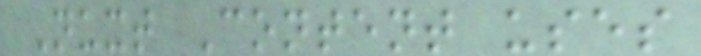Nuxt Content uses
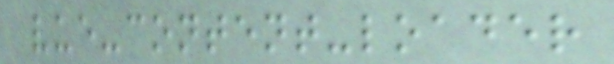vue-content-loader
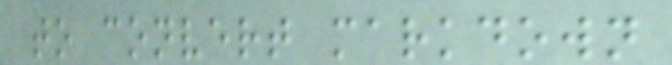to convert markdown
